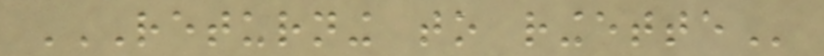RETURNING TO RINGETTE
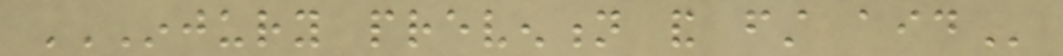INJURY PREVENTION AND FIRST AID
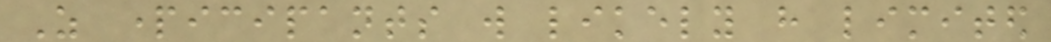As participants will likely have limited
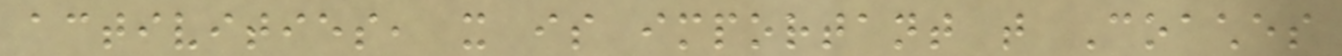activities, it is important that Coaches
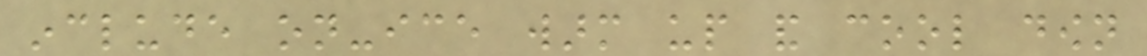include on-ice warm up and cool down
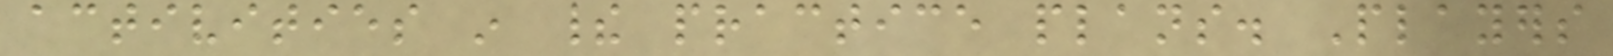activities in their practice plans. Players
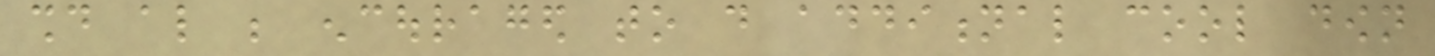should also be encouraged to do additional cool down
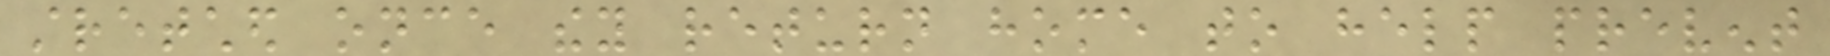stretched once they return home to help prevent
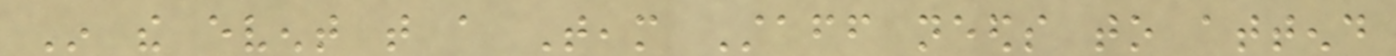In the event that a Team Staff needs to attend
